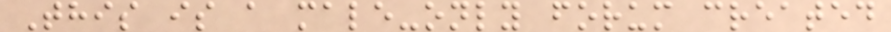This is a male-only forum created
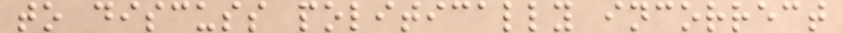to discuss politically incorrect
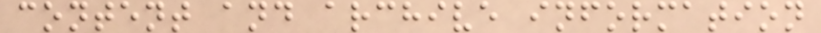content and archive information
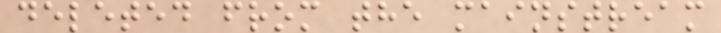deleted from the mainstream
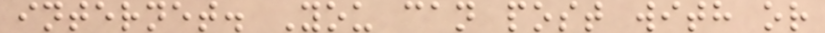internet. You can post with or
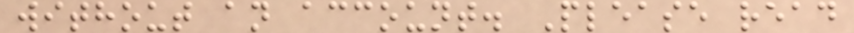without an account. Please read
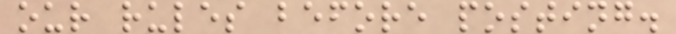our rules before posting.
